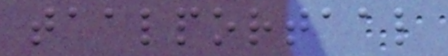taalportaal
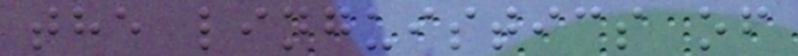the linguistics of
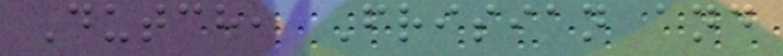Dutch, Frisian and
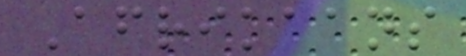Afrikaans
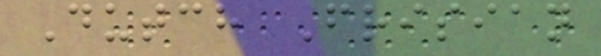Dutch Frisian
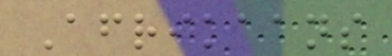Afrikaans
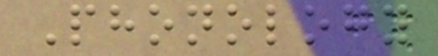Phonology
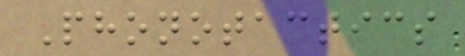Phonotactics
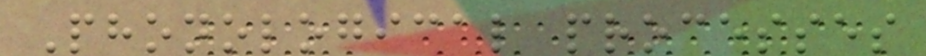Phonological processes
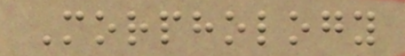Morphology
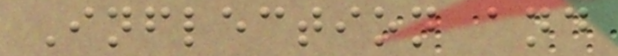Inflection and
